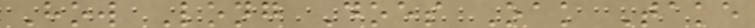How Long Does Oak Take
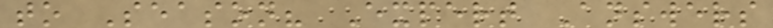to Season? Expert Answers
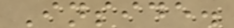Inside.
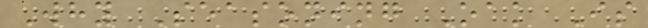Why Seasoning Oak Is
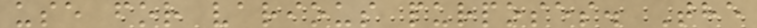use for various purposes. The
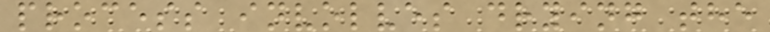process involves drying the
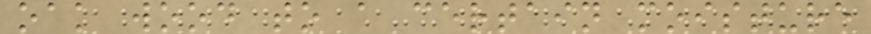oak wood to a certain moisture
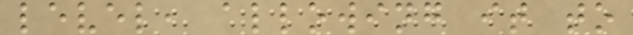level, allowing it to
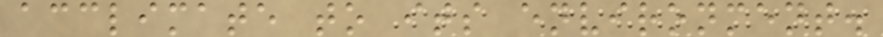acclimate to its environment.
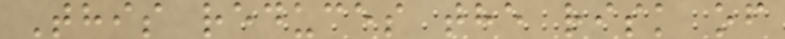This reduces the risk of
